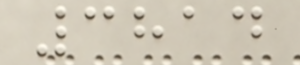3814
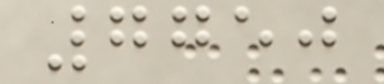7750
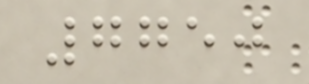7750
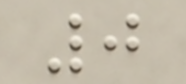0
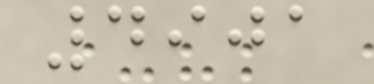4901
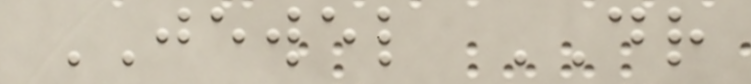JEWEL DR
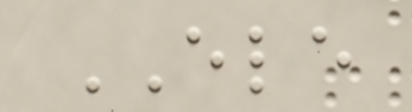ELE
